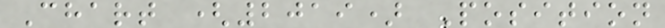Chart (2019) Position
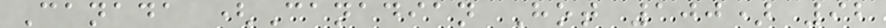Canada (Canadian Hot 100) 92
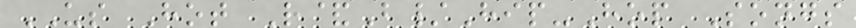US Hot R&B/Hip-Hop Songs
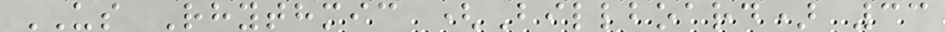US Rhythmic (Billboard) 33
